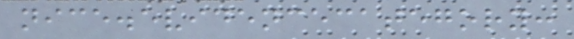nice.evidencecategory:
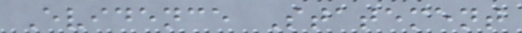Evidence Statement
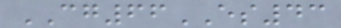CG66ES43
